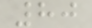80
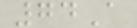74A
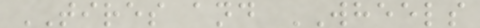TIRES and WHEELS
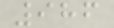986
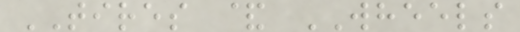TIRES & WHEELS
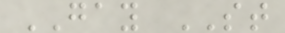GAY ST
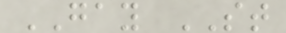GAY ST
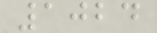1024
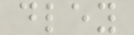dley
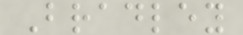Bradley
